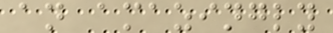an amazingly
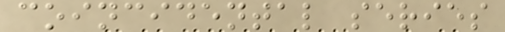coincidental series
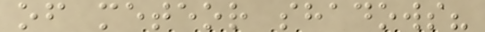of meteor shadows?
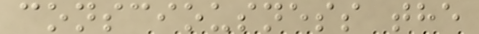consciousness the
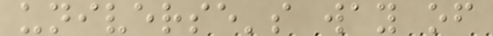universe's way of
